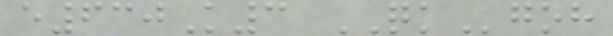e630K3 QKgoh
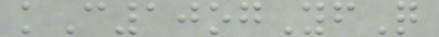kC10ogYfQ
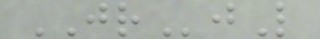JRjL
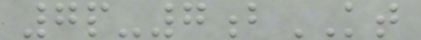7p-7bKT
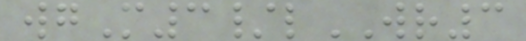wgM3/lWR3
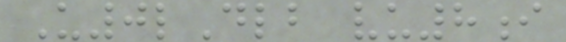U0lDlb vu8i
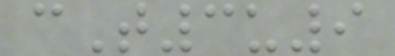cT3u9
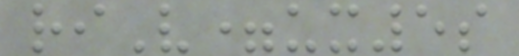riV=ux5s
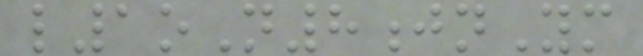l1oN8jnYm
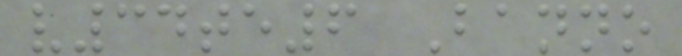v34te6 Banno
